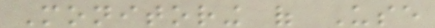Monitoring of Use
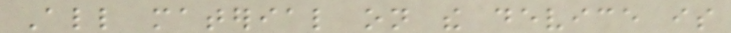All material on the device is
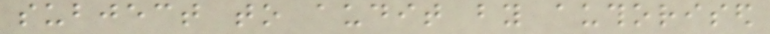subject to audit by authorised
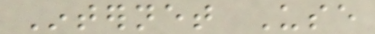Internet Use
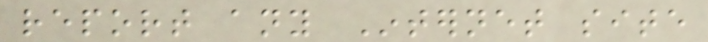report any Internet site
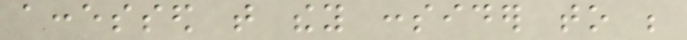accessed that they consider to be
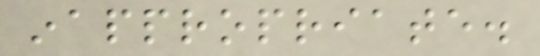inappropriate.
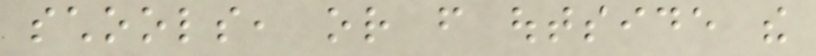schools, or from outside the
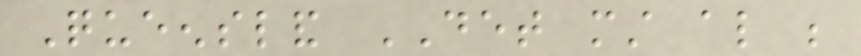Queensland DET must also be
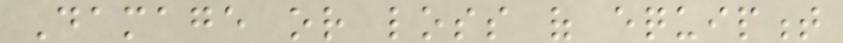Damage or loss of equipment
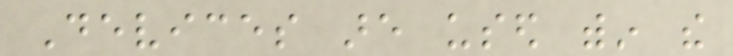Devices are used within the
